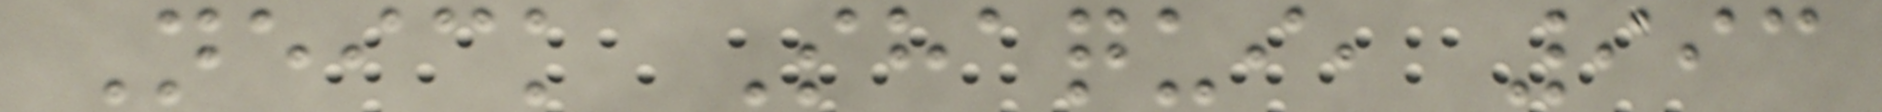Neick Shaqui, 993
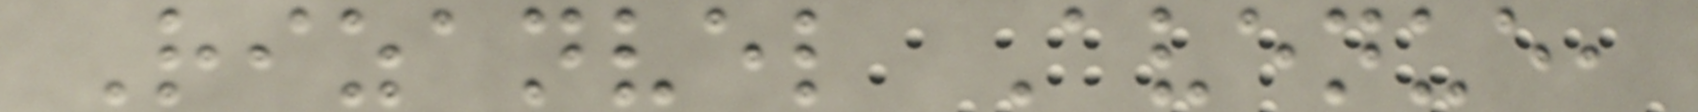Rizanvel Avenue,
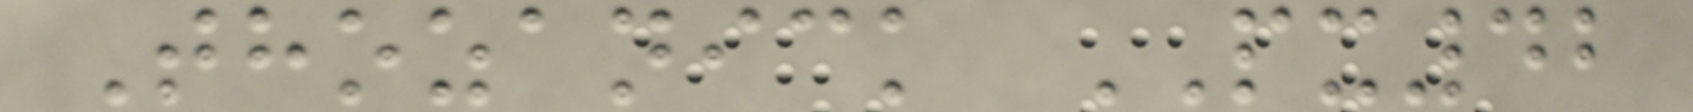Thozanick PX42
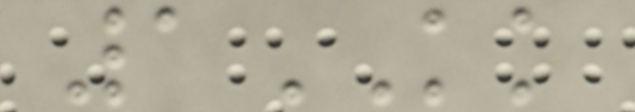1KK
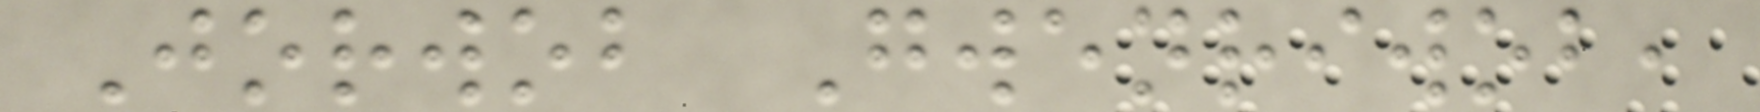Jorwob Gwenriwob,
